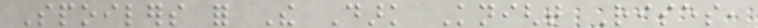Spoilers for The Dark Knight Rises,
